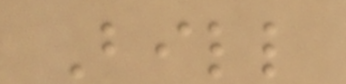Bill
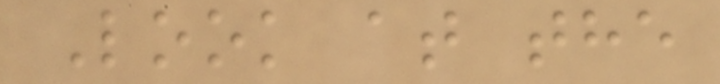Look at the
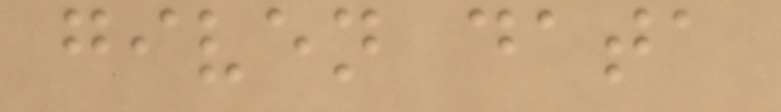given data
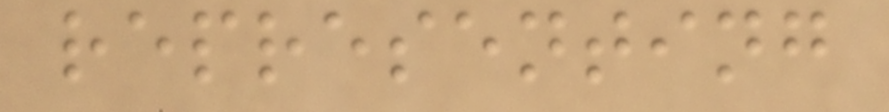representing
